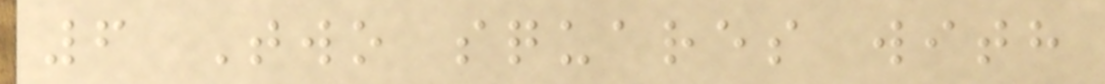6 Two squares with
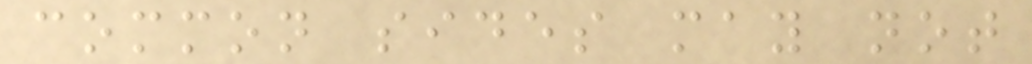common sides may not
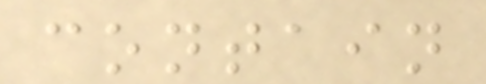contain
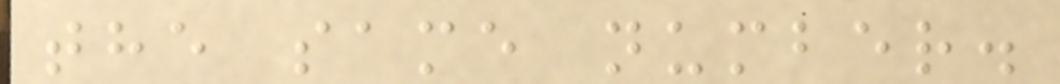the same number.
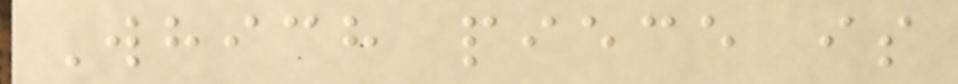Which piece is
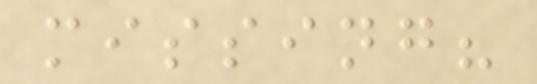missing?
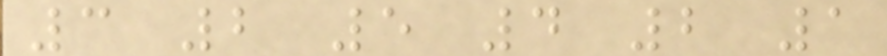3 2 5 4 2 1
